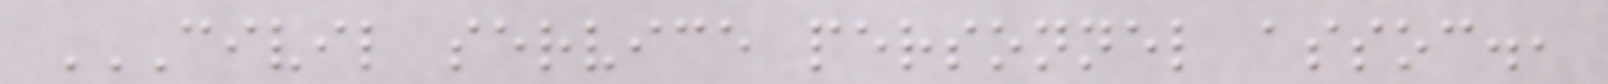CIVIL SERVICE PERSONNEL ASSOC.,
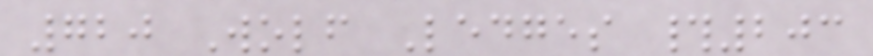720 Wolf Ledges #203
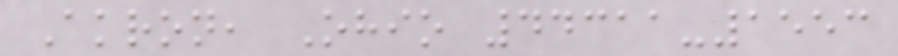Akron, Ohio 44311-1553
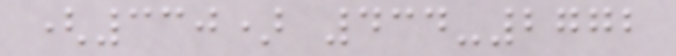(330) 434-2772
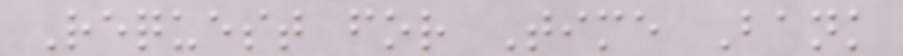Request for Time Bank
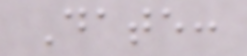Date:
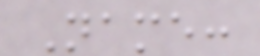Name:
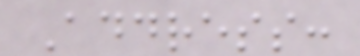Address:
